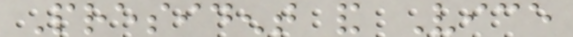President and Vice
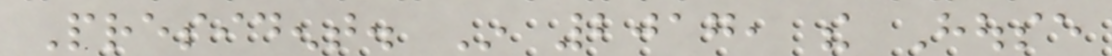President. In 2017, the House
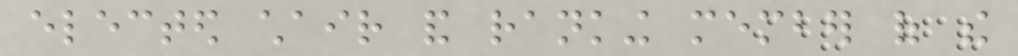elected chair and ranking member of the
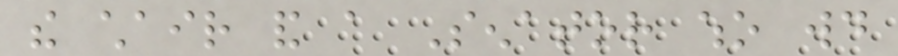the chair and a Senator who would
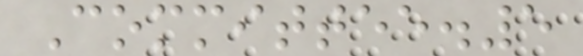Committee.5
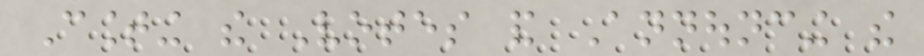Counting the Votes and Announcing the
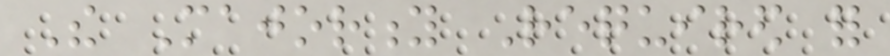The Majority Required for
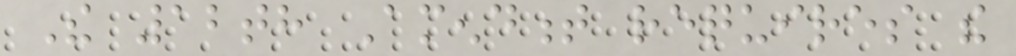The 12th Amendment requires the
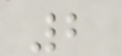2
